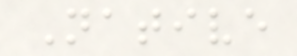Native
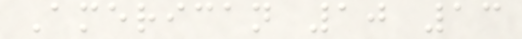American 10 13
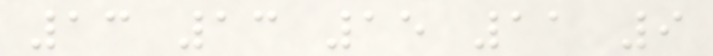13 13 15 11 9
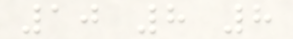10 8 8
